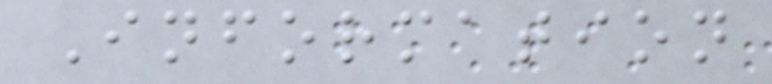Information
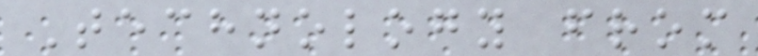Technology from
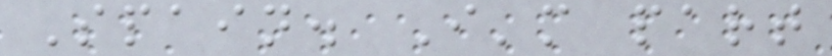Spain. I'm part
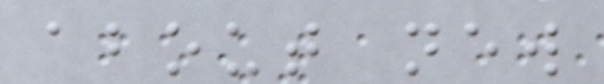about new
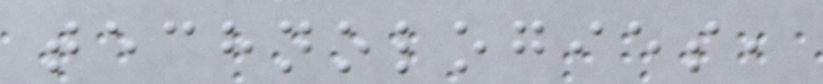technologies,
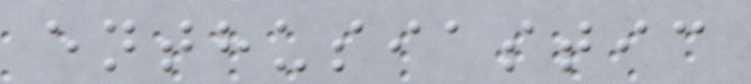enthusiastic
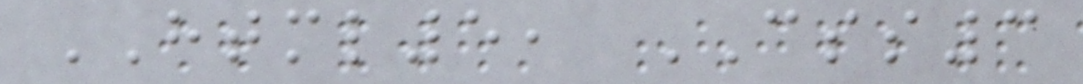HTML5, CSS3
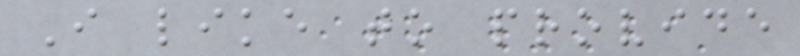I like to provide
